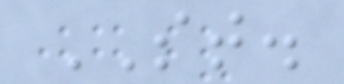ST.
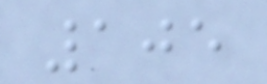105
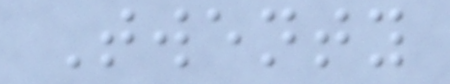Twenty
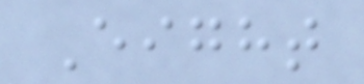Eight
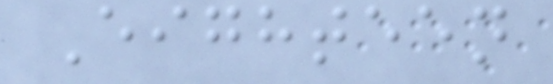Eighteen
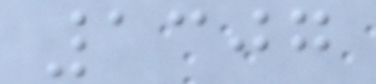1307
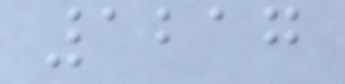1217
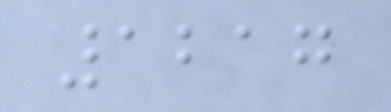1217
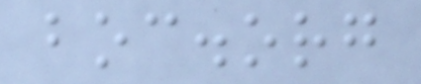boc.org
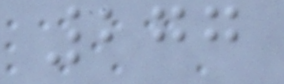277
